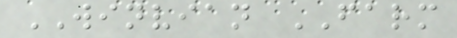WINVIAN FARM
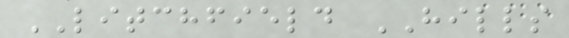LITCHFIELD HILLS
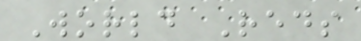World Reds
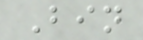Bin
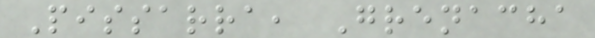Pissarra, Grenacha
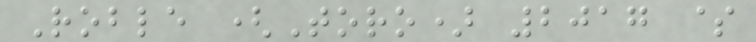Roble (Toro) 2017 $
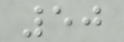50
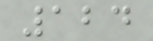124
